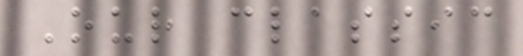Our classic
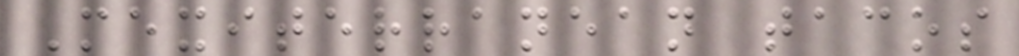Mexiterranean tacos
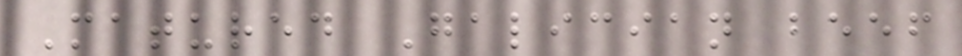Matured Galician beef
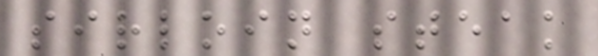sirloin steak
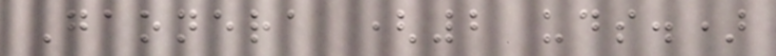Gaonera (2 uds.)
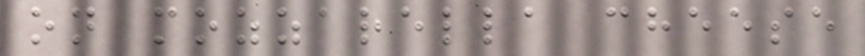on mozzarella cheese
